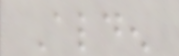Alden
